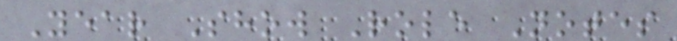Year Show Role Notes
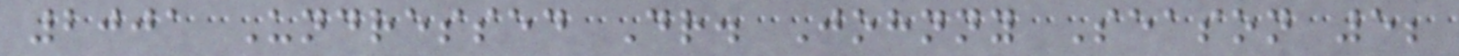2001 Undressed Dr. Johnny Season 5;
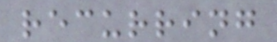recurring
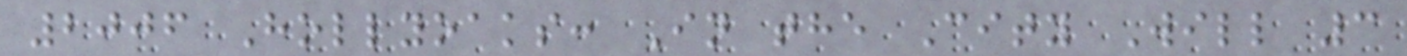2006 Hollyoaks: In the City Will 3
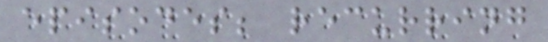episodes; recurring
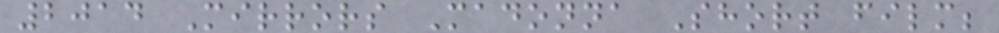2014 Mirrors Madonna Short film;
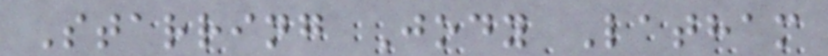Starring Jody Latham
